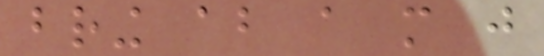bring about a more just
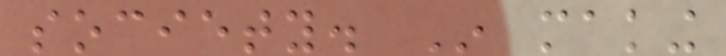society. In making
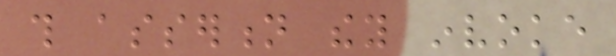this assertion they invoke
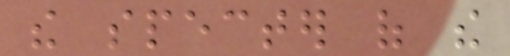the specter of the
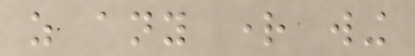as any right wing
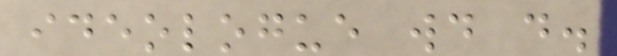ideologue would do.
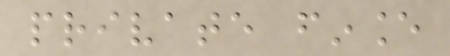private finance
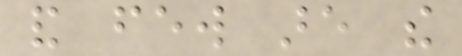and few are the
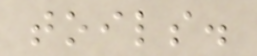toils.
